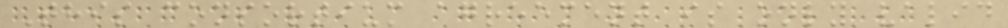This consortium agreement is only valid
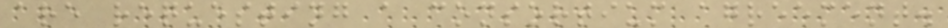are requesting a consortium agreement.
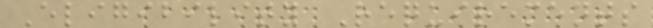Eligibility Requirements
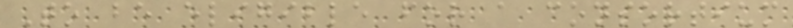To be eligible for a consortium
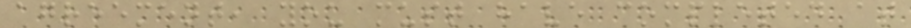agreement, you must have completed at
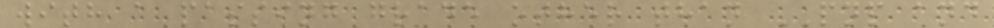with a passing grade other than PNP and
